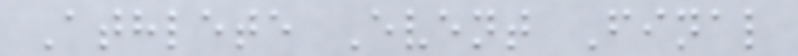Athlete Event Final
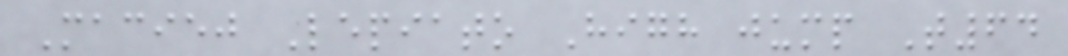Maciej Lepiato High jump T64
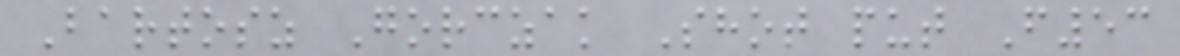Bartosz Gorczak Shot put F53
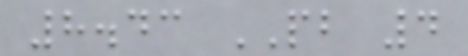8.43 PB 4
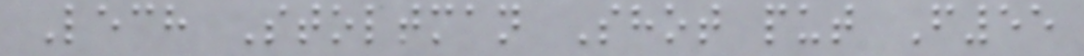Lech Stoltman Shot put F55
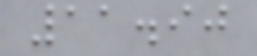11.90
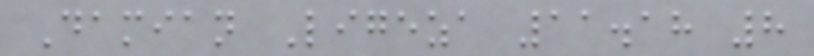Damian Ligeza 11.18 8
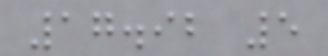17.92 5
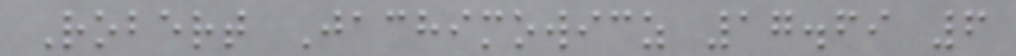Robert Jachimowicz 17.69 6
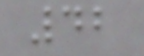42
